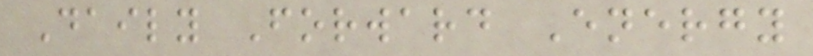Daily Forward Energy
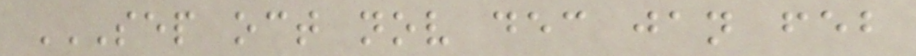SEP OCT NOV DEC JAN FEB
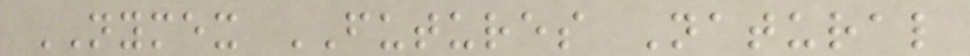NYMEX FUTURES Natural
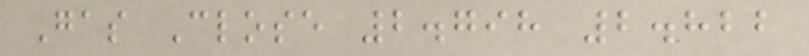Gas Close 2.798 2.822
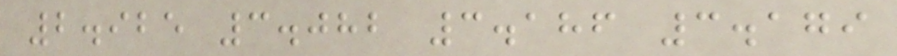2.925 3.082 3.186 3.179
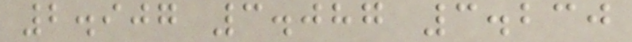2.907 3.087 3.230
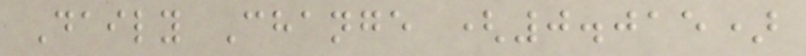Daily Change (0.015)
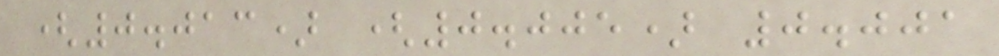(0.013) (0.005) 0.001
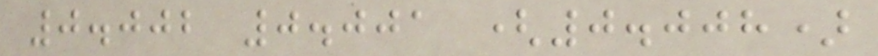0.002 0.001 (0.008)
